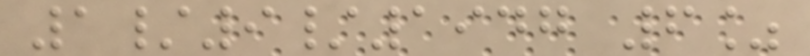1/9/1947 6%
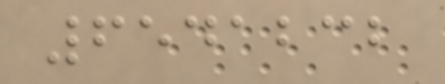6541232
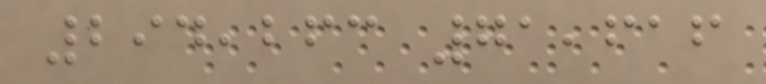294,263 71,616
